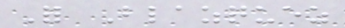For Blazquez
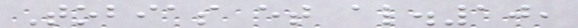Tobias et al.10,
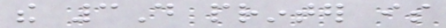the 3D printer is
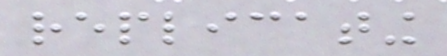replicating
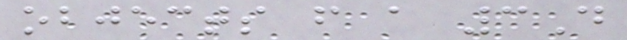objects from a 3D
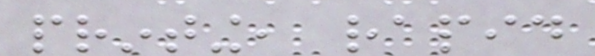printing, rapid
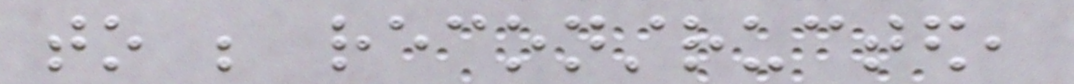to be reconstructed,
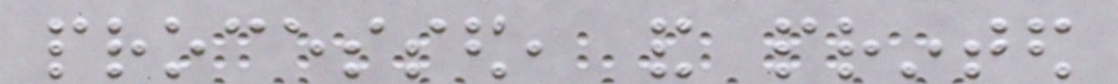processed, and printed
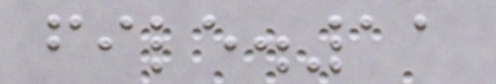file.11
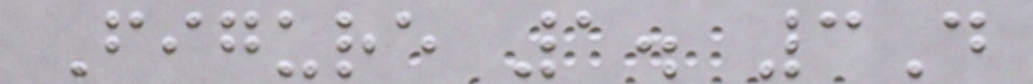Figure 1. 3D
